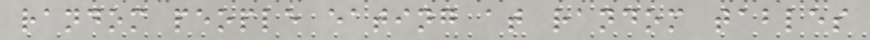random people eating at random tables
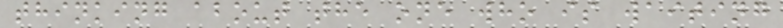thinking about the one who is waiting
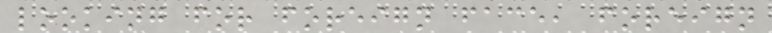looking for foreign face, foreign
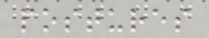postures
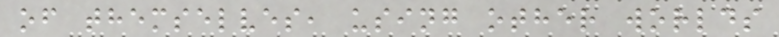of themselves, using other worlds
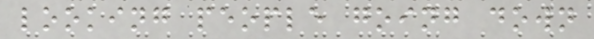looking people going down
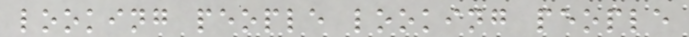looking people looking people
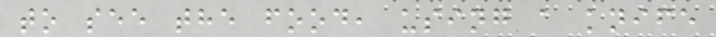to see the food, using a knife
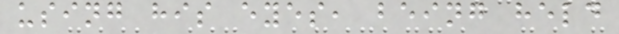using his eyes, being held
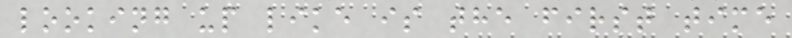looking up like is the first time
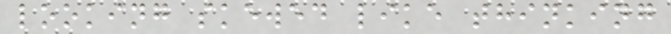looking skewed like thinking
